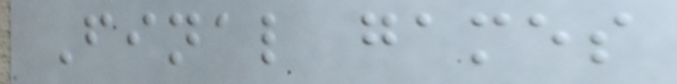Final games
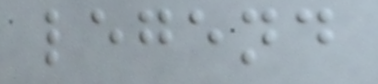legend
